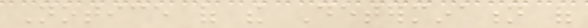Notice of the Determination of
